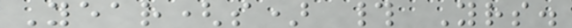Year(s) # Yrs.
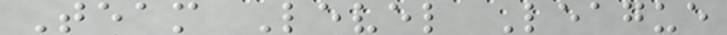Team Level League
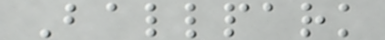Ballpark
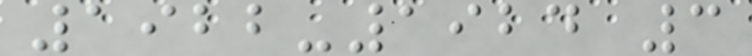1922-1924 3
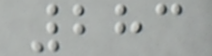283
